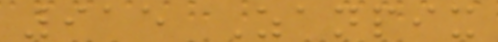915 Zanpix
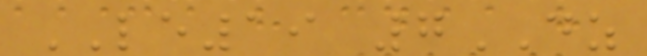LE19 7DZ
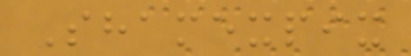Shamexpix
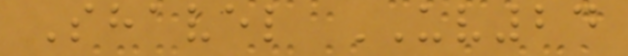Shavel UV24
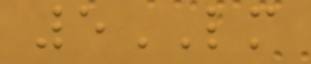5LM
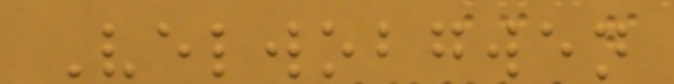Velwobgwen
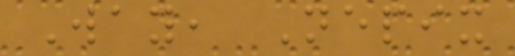Way, Nepix
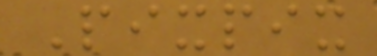Pixpix
